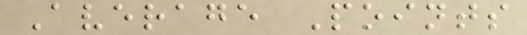Average Points
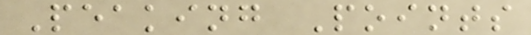Peaking Points
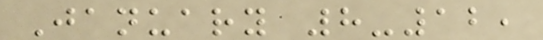January 8-12,
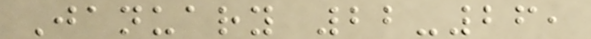January 22-26,
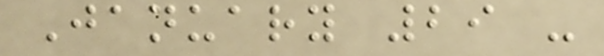January 29 -
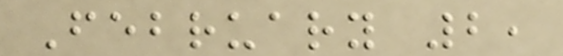February 2,
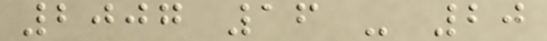2007 16 - 20
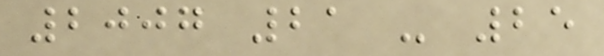2007 21 - 25
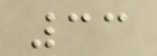33
